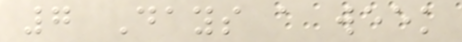7 Days a week
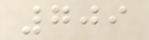709
